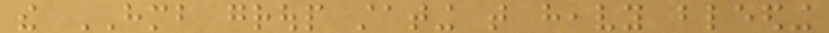the HMB group stating that heavy bleeding
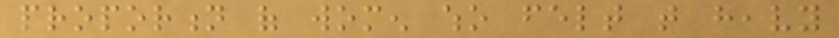proportion of women who felt that heavy
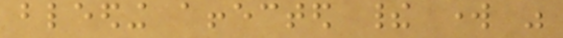bleeding affected their work was
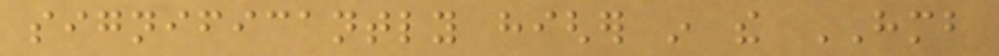significantly higher in the HMB
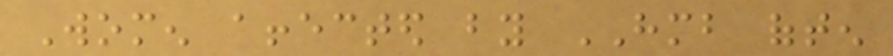Women affected by HMB often
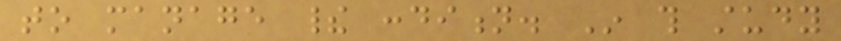to manage their condition. In this study
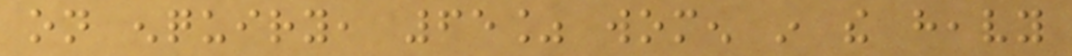on enquiry, 65% women in the heavy
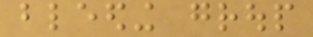bleeding group
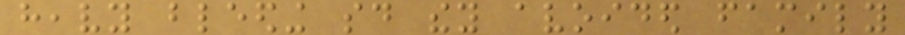heavy bleeding said they avoided family
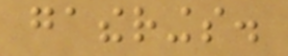gatherings.
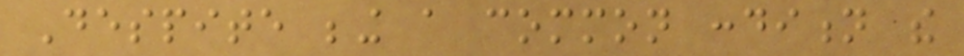Despite being a common condition the
